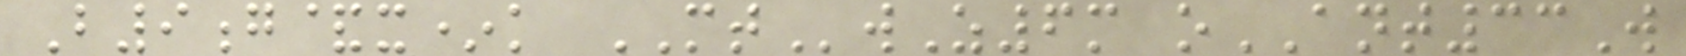B9g&x*k MTwZ6m oANT33W
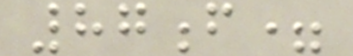87f=
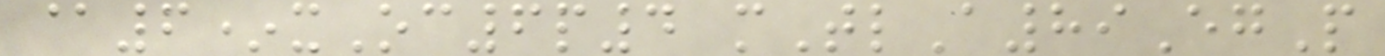@6*xOc6p4 mTlA89EgP
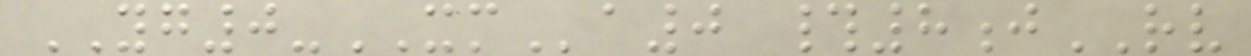YG0-XMa0 #8jRV
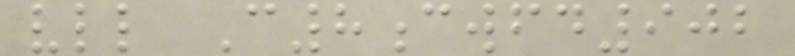vll C8cwfd902
